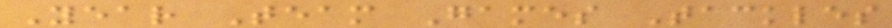Year Team Games Tackles
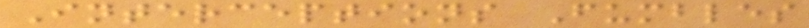Interceptions Fumbles
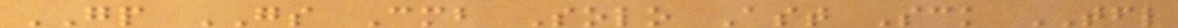GP GS Cmb Solo Ast Sck TFL
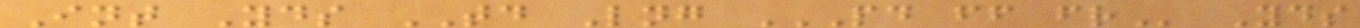Int Yds TD Lng PD FF FR Yds
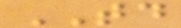TD
